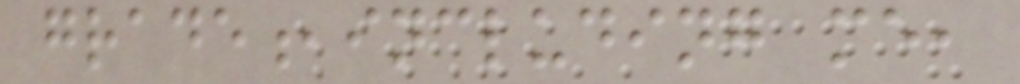grade,including me,
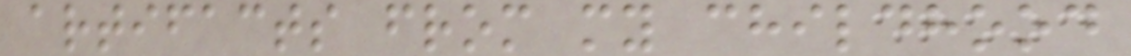artifacts from my childhood
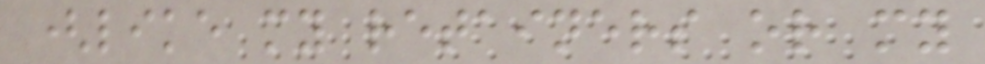(like my retainers or my
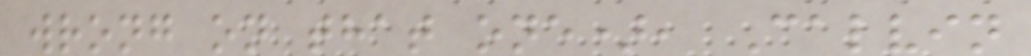wrong on that one), Calvin
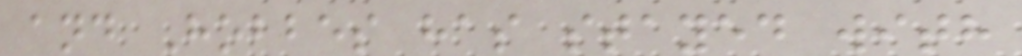and Hobbes has stayed with
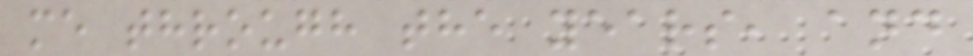me through the years, and
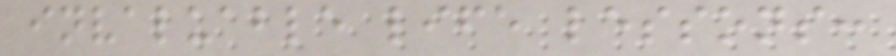invaluable life lessons:
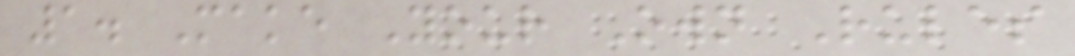1. Make Your Own Rules
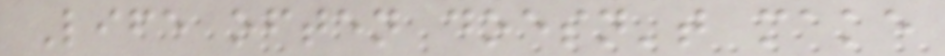Life often doesn't make
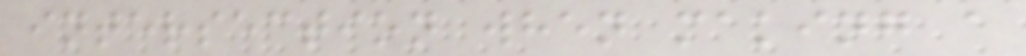intersection when making a
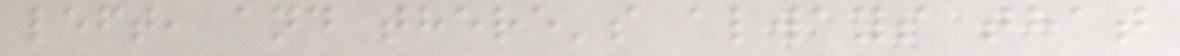left, and there's always that
